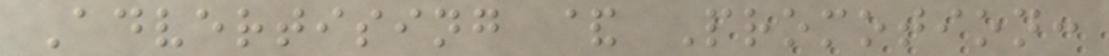Advertising & Promotion:
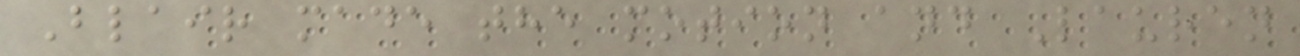Blair made the motion and Lauren
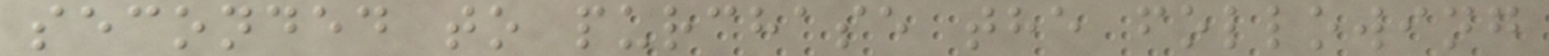seconded to purchase the following
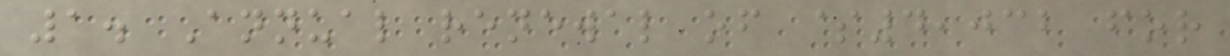1. Annual renewal of $4,032 for
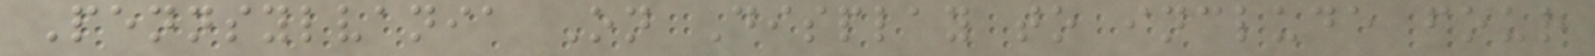Pennsylvania On Display to include four
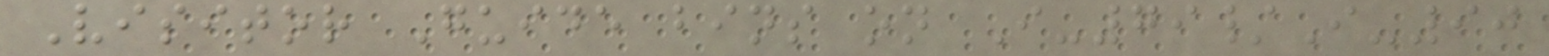Visitor Guide bins on I-79/I-90
